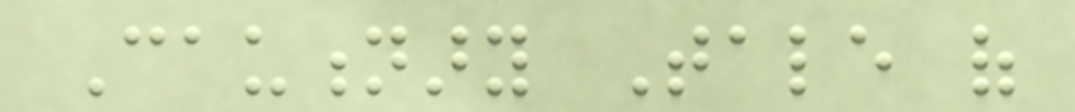Cautionary Tale of
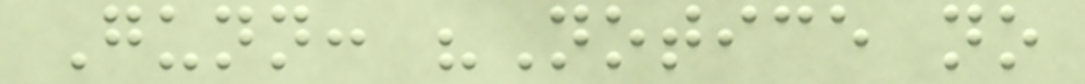Gunn: "Notice no
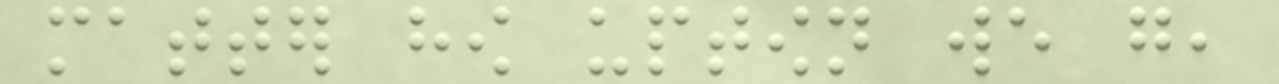matter how uptown we go,
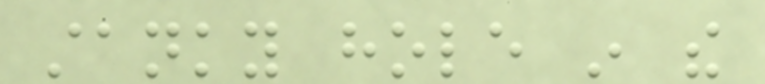stanky hole in the
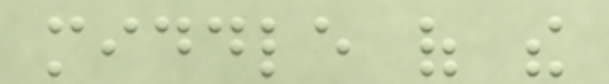middle of the
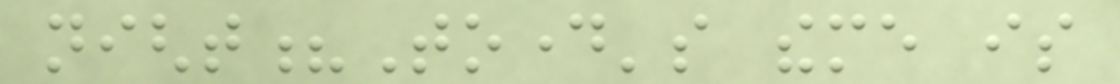night?Today's theme is
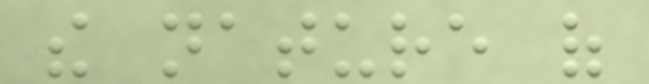the nature of
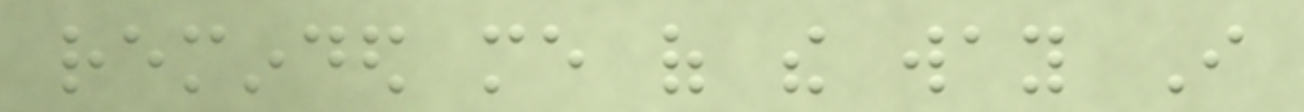reminded me of the way I
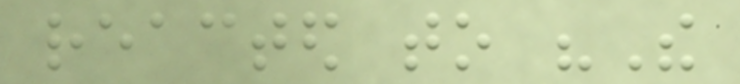reacted to "The
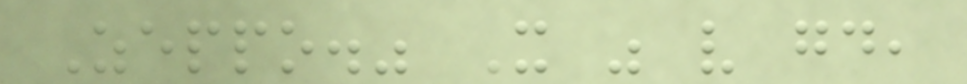Zeppo." It was very good,
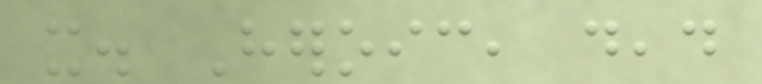it. Heroic, dead
